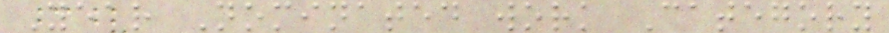Year Nominated work Category
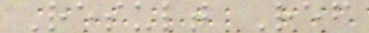Result Ref
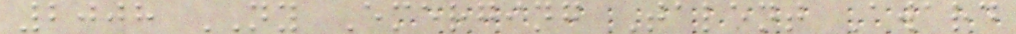2008 NY Emerging Talent Award
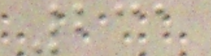231
